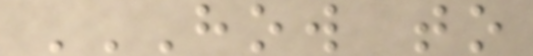HOW TO
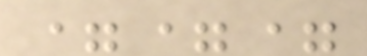===
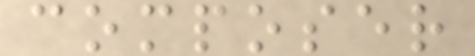composer
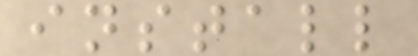install
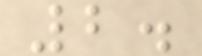2.
